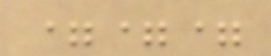===
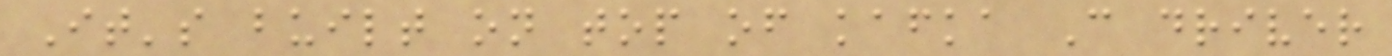It's built on top of kafka C driver
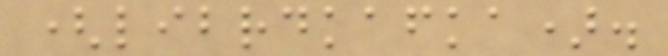(librdkafka).
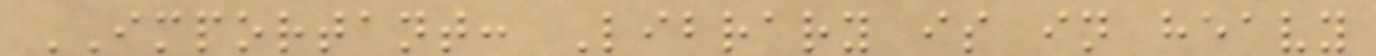IMPORTANT: Library is in heavy
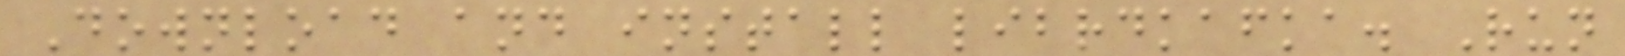Download and install librdkafka. Run
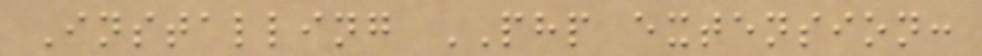Installing PHP extension:
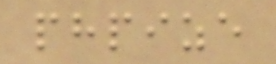phpize
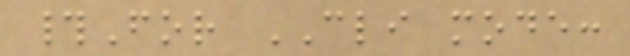#For CLI mode:
